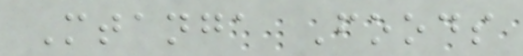Mtanga Foods
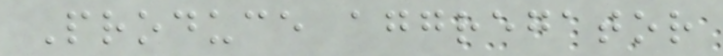Produce aggregator
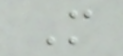M
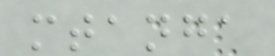mtanga
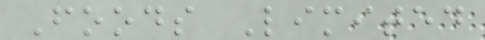Foods Limited
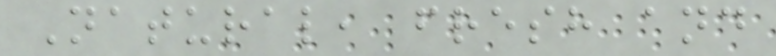Natural, fresh and
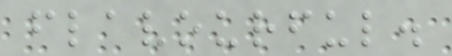flavourful.
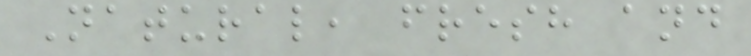Natural, fresh and
